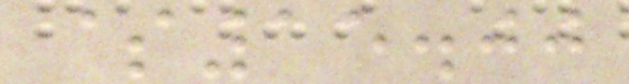$15.00
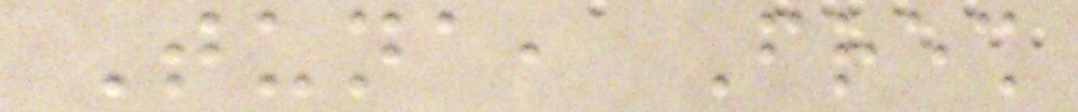Tuna, Fresh
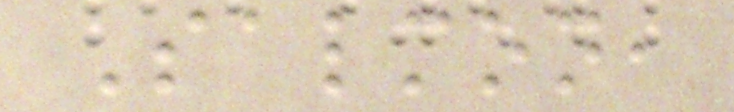Salmon,
